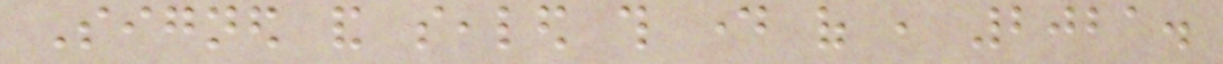Signed and sealed this day of , 2021.
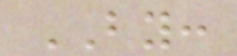BY:
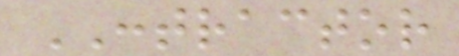CONTRACTOR
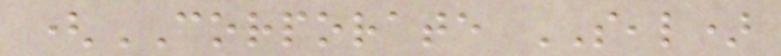(CORPORATE SEAL)
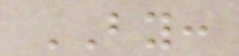BY:
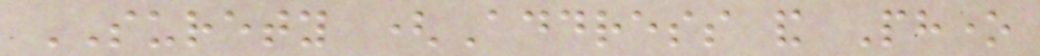SURETY (Address and Phone
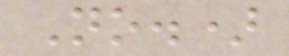No.)
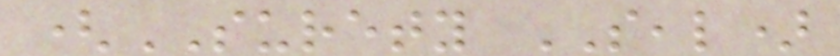(SURETY SEAL)
